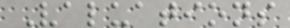Valuations
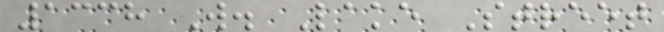1338 W. Lake Street
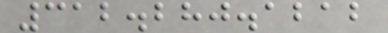312.280.1212
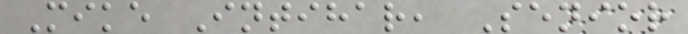Mike Intihar, Senior
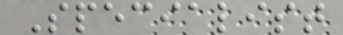Specialist
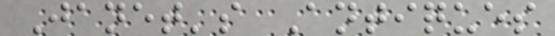Janet's Antiques
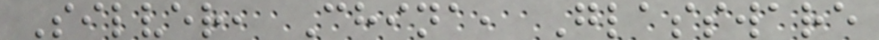Silver, China, Glassware
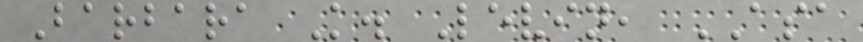Barbara K. Levin, ASA
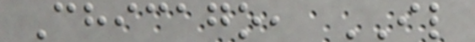Chicago, IL
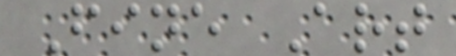Fine Art
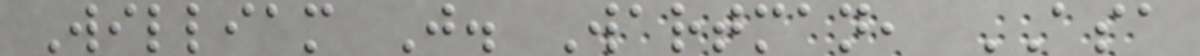William J. Wartman, ASA
